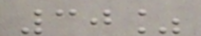30%
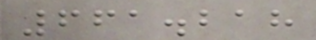661.218
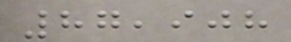87,908
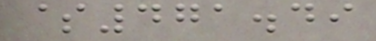$471.49
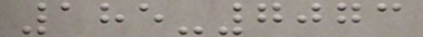185-7073
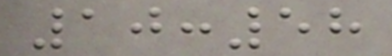10:58
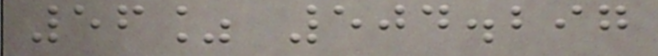56% 504.297
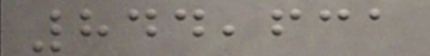844,631
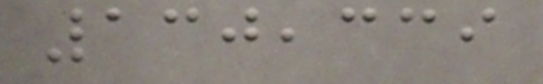130,339
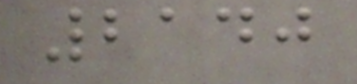2140
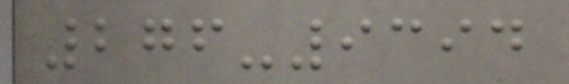276-9394
